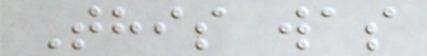This was
